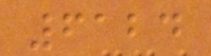6124
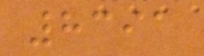8391
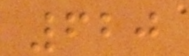620
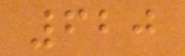620
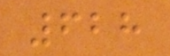628
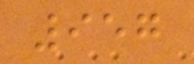957
